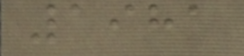1981
